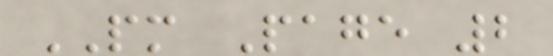PM Page 2
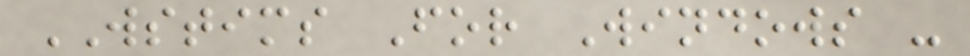WSTIMS For Windows -
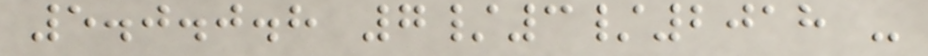5.0.0.8 7/3/2018 -
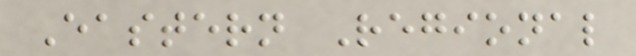Eastern Regional
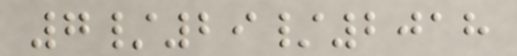7/29/2018
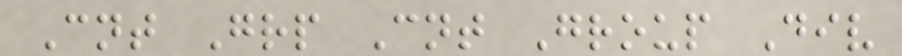Cnt Grp Cnt Group Div
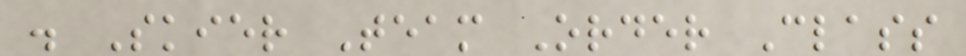. Skier Team Order Class
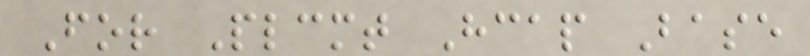For Plcmt Hcap Base
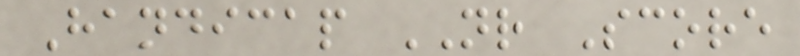Handicap NR Score
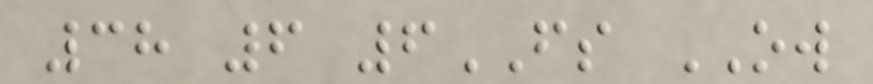38 6 6FS OW
